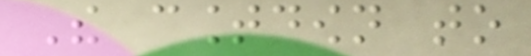The countdown to
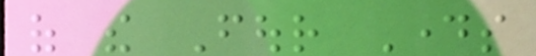of the Four Days
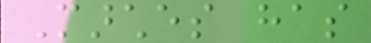Marches has
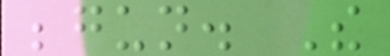begun. The
